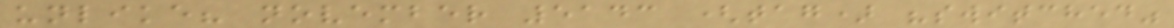unlike? november 5143 (tag) "switched"
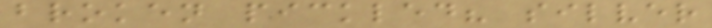broken pickled? silver
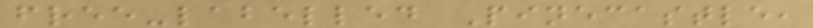free-labelled Pinecastle,
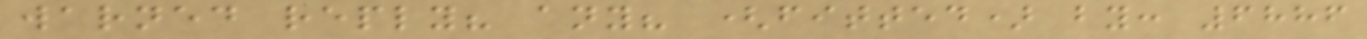warned reply? any? (fitted) by: 6886
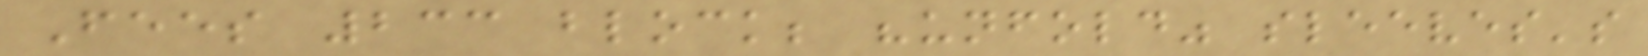Fees 233 block; "unfold" sleeves's
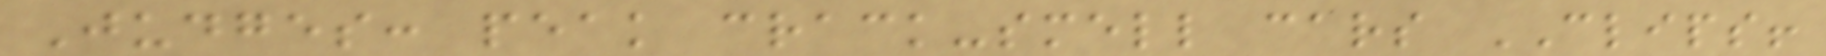Judges: peak crack-smell cars CLIPS!
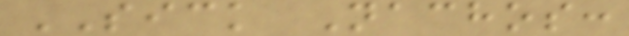SICK Nachos:
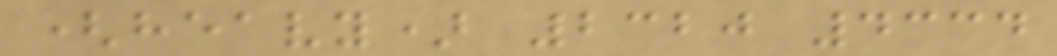(heavy) 2320 4334
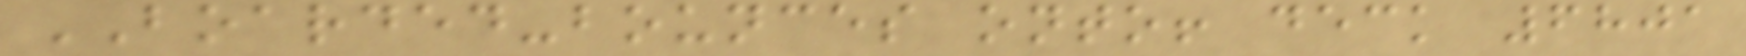BOARDED-bounces onto! deck 6801
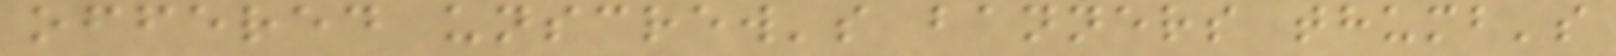offered unscrew's banners thumb's
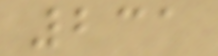231
